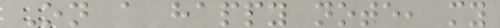On a happy note, my
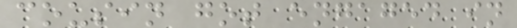cousin got engaged in
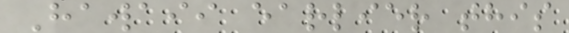Hawaii earlier this
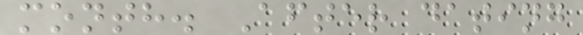month. After dating
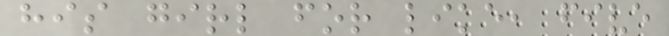his girl for like, five
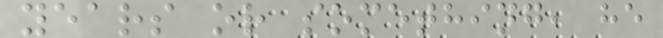years or something, he
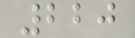220
